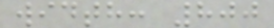width: 800
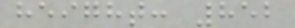height: 852
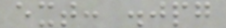ext: .jpg
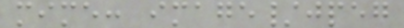mime: image/jpeg
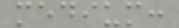medium:
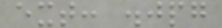ext: .jpg
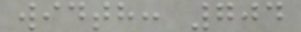width: 704
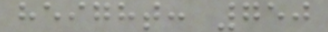height: 750
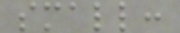small:
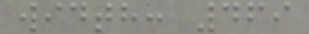width: 469
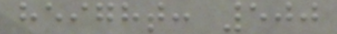height: 500
